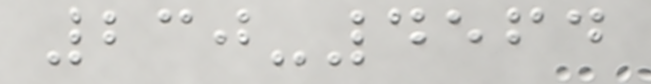230-4564
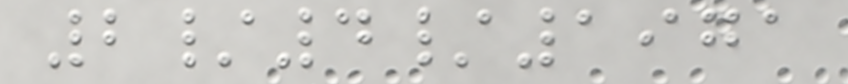2/4/1971
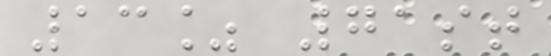13% 71st
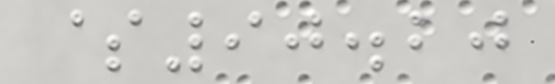$90.20
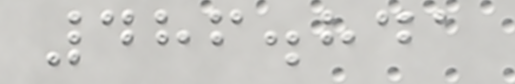486.841
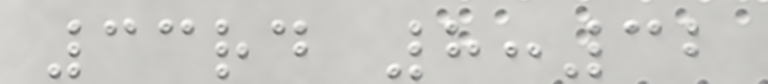33rd 8:32
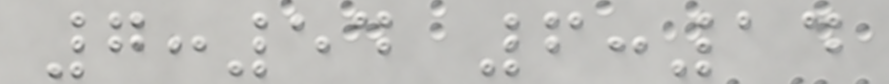7:54 6:14
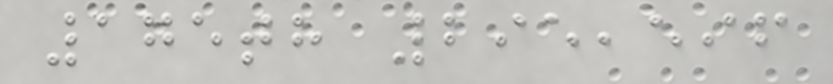175th 295,596
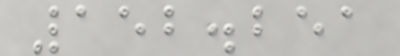152.251
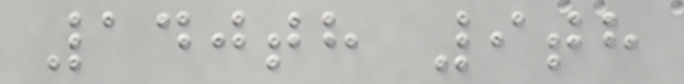140th 9th
